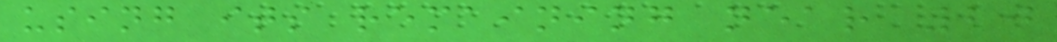using its remaining near 20
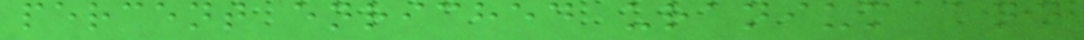percent enriched uranium and
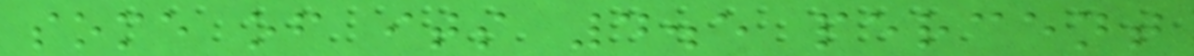some of its 4.5 percent
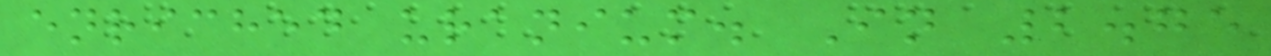enriched uranium. In 2.75
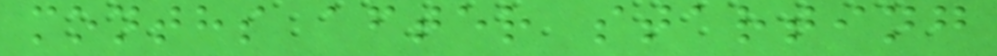months after starting
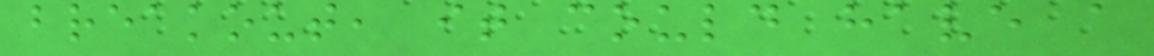breakout, it could have a
